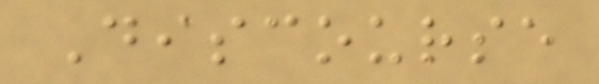Discourse
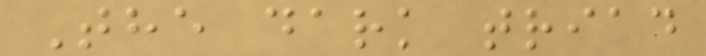The dark triad
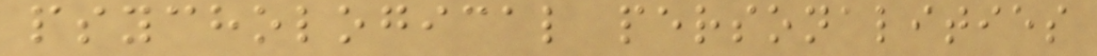psychological personalities
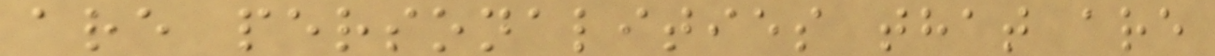are personalities that are
